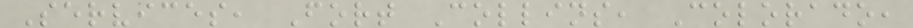Services, Fort Collins, Colorado,
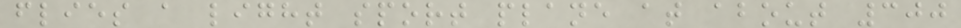flies a light sport plane at about 300
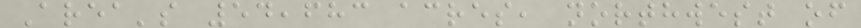Area's 54,683 acres, northwest of
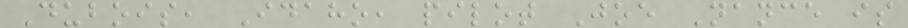Dubois, Idaho, pilot Joe Nance is
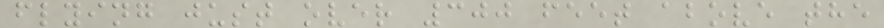flying just over 300 feet above the
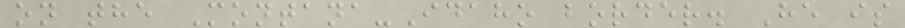on the Montana-Idaho border. He is
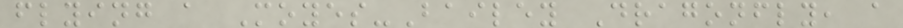flying a Moyes-Bailey Dragonfly, a
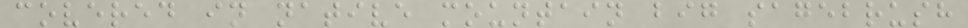covered in native mountain big sagebrush
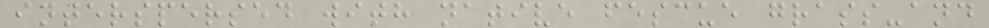interspersed with native fescue grass-and
